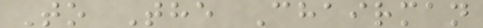To The Chairman
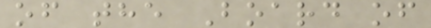of the Board of
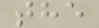the
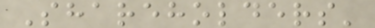Shareholders'
